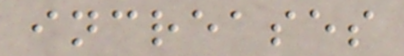increases
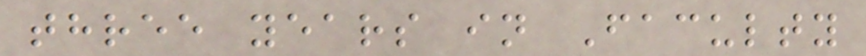three years in Faculty
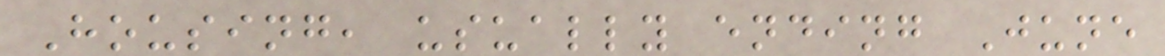Housing, usually ending June
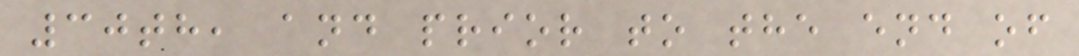30th, and prior to the end of
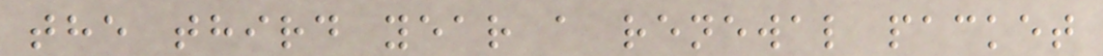the third year a renewal packet
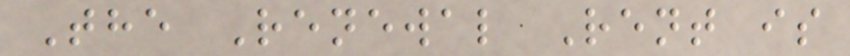The Renewal Rent is
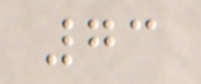73
